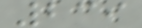239
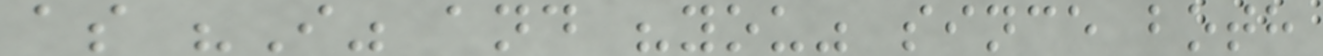as "I" and "you" since both
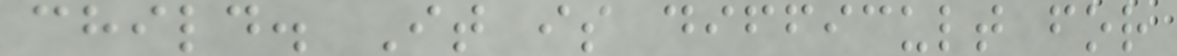child. It is difficult for
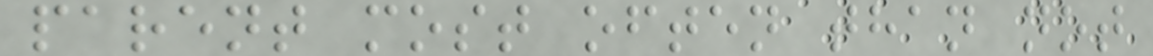parent most often than not
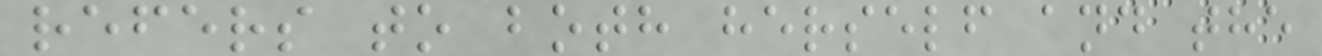refers to both herself and the
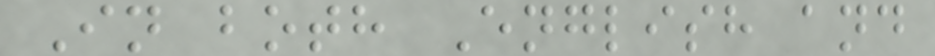In both English and
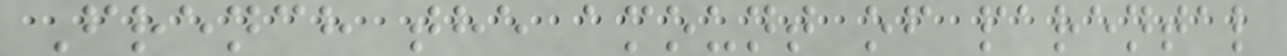French the amount of parental
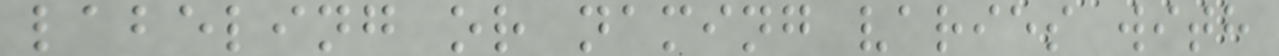labeling or naming varies with
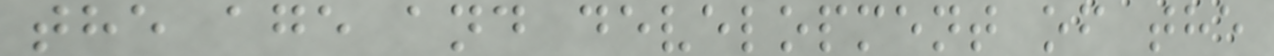the age and development of the
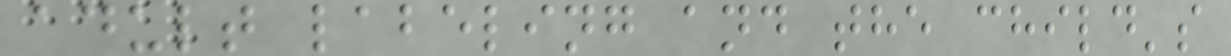adult labeling and the child's
